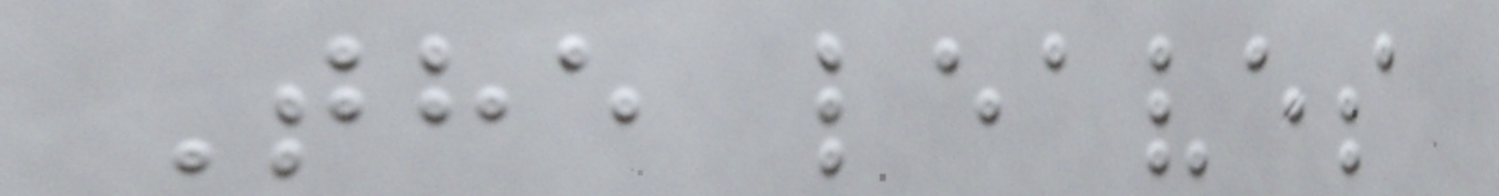The leaves
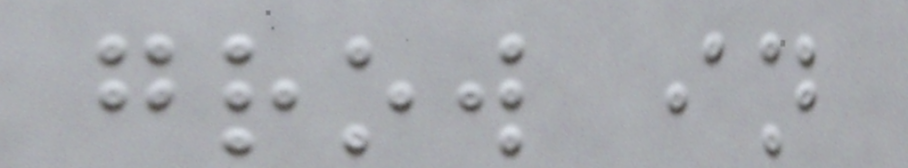grow in
